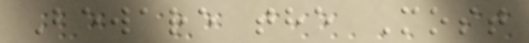Beware the Most
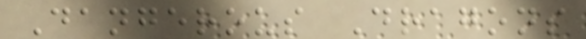Dangerous Dragons
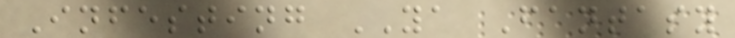Infesting YA Fantasy
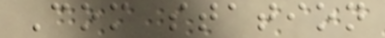Com station
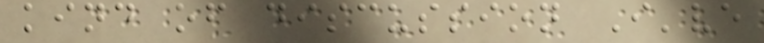kind of discussion I've
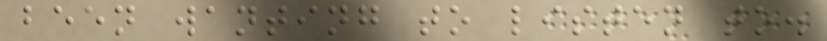been wanting to listen to.
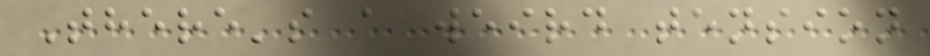There's a weird tension
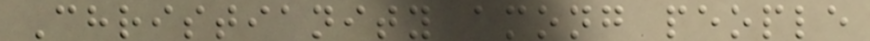Christianity among people
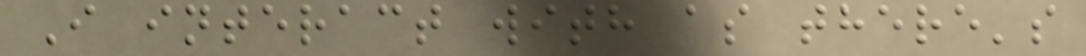I interact with as there's
